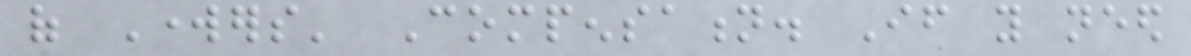of Workers' Compensation. If you need
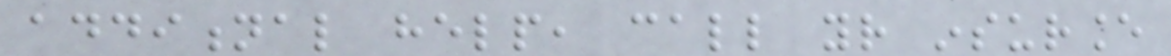additional help, call your insurance
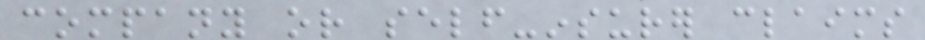company or self-insurer claims
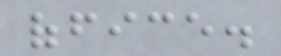office.
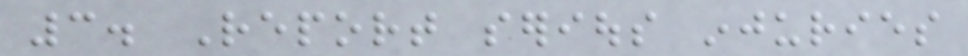3. Report serious injuries
